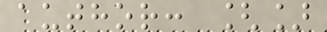author: []
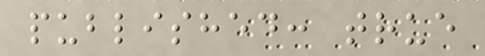published: true
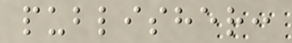publisher:
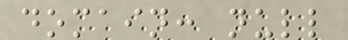domain: null
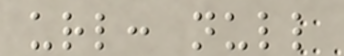url: null
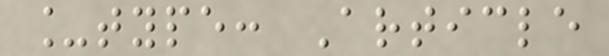_type: Article
